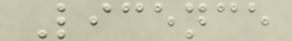Licence
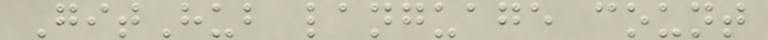GitHub language count
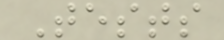Tests
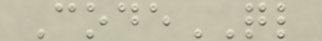CodeQL
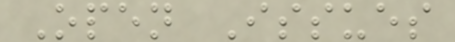Open Issues
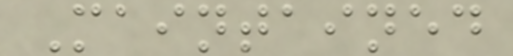Maintained
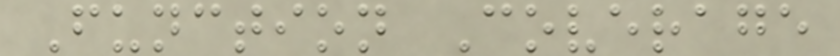Function Coverage
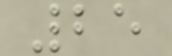25
